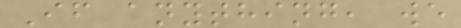If anything, we
